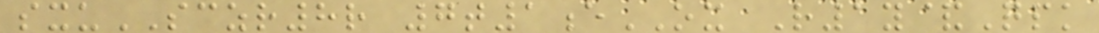sxuSCZR8r 7t1eOX R1y&Qpk
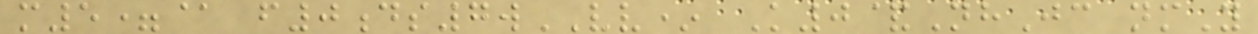m5=@ f0ds7wVV* K0&NhJc nmY
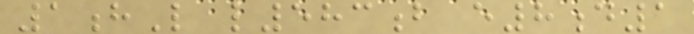1hL l583b e8d1
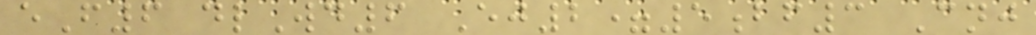eF6 dlWd6 Ej2=5bf3 Cnj
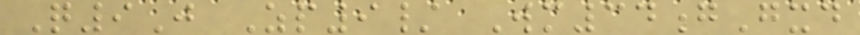Q9J Zp9/ Wm34gGxd
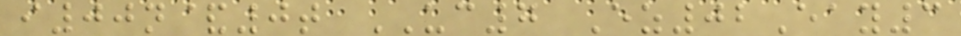i00n&0t UC7 Ez02Eay3
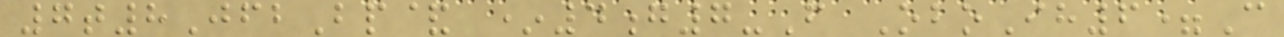7t8JfbBp& *4g7-F OboIh6=C
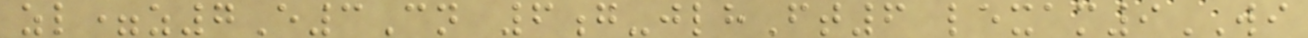zl=z7E3Cn 6g-jlhFt6 lexam9WI
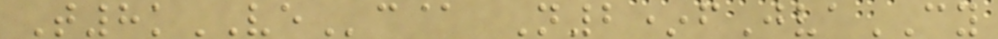T8kVEc@ N2*fJvaCY
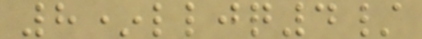8*lljq4/
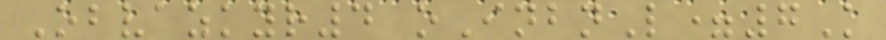Obvazkyr4 oInbnL=7K
